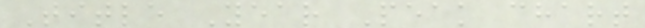Title Year Peak chart
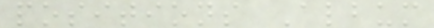positions Album
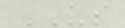US
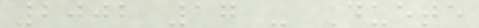2002 17 - Duete
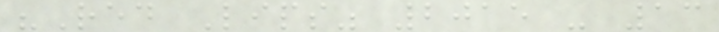"Red Lips" 2015 - 13
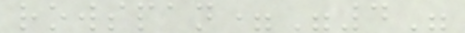rowspan="4"
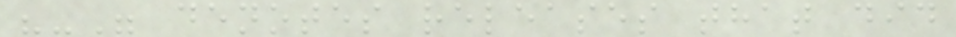"-" denotes releases that did
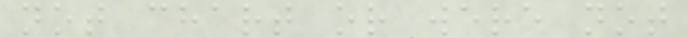not chart or were not
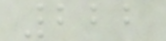222
